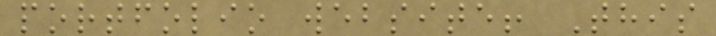portfolio website! This
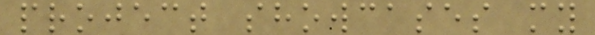project showcases my
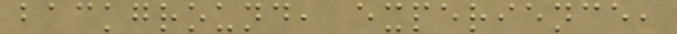background, experience,
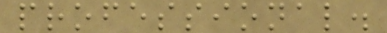professional.
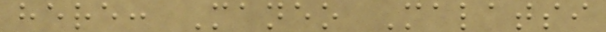here: Maneo Malatsi
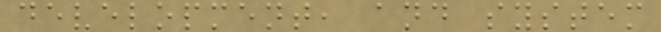development, and system
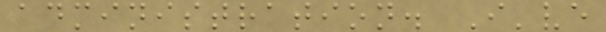administration. I've
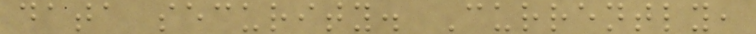data security. Currently,
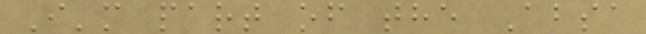I'm part of the Absa
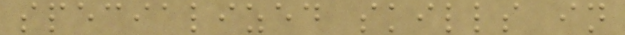specialized skills in
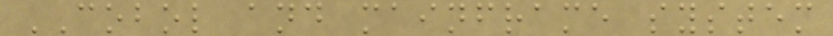COBOL and mainframe system
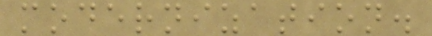modernization.
